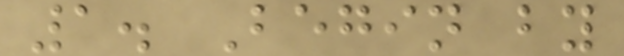1. Begin by
